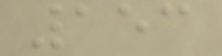153
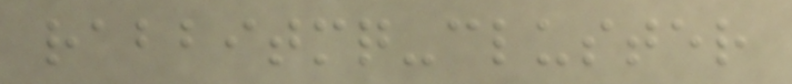rabbitmq-cluster
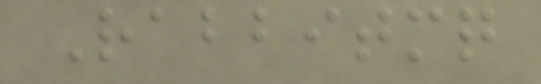Rabbitmq
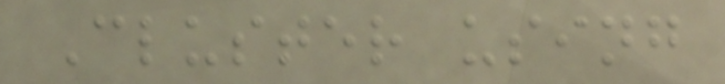Cluster using
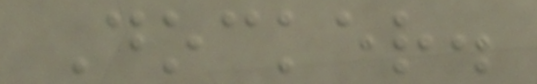Docker.
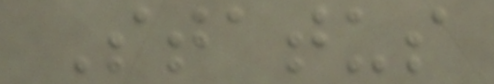Status
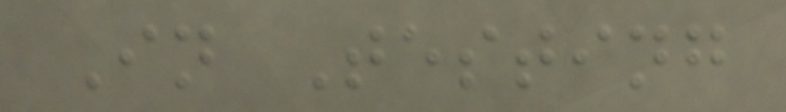In Testing
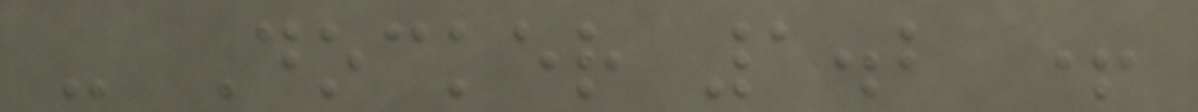- Docker 1.2 +
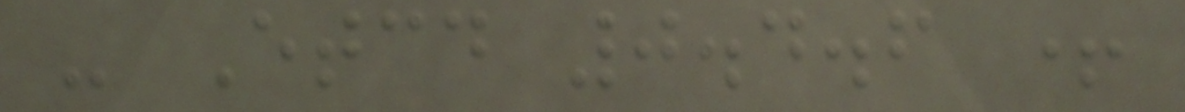- Etcd 0.4.6 +
